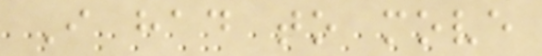I had to move
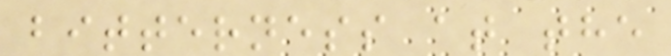bitterness at the
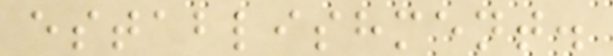establishment.
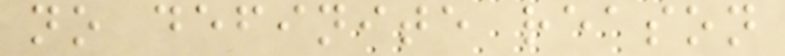no definite reason
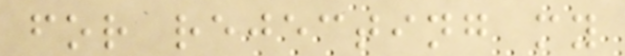for rejecting my
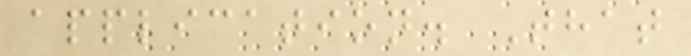application. That
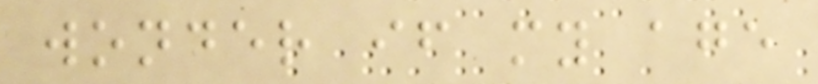wonder if my age
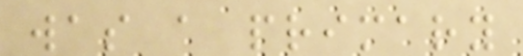was a primary
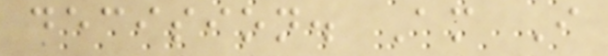decision. Am I
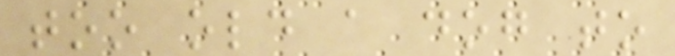too old a dog to
